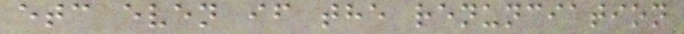etc even if the renunciation
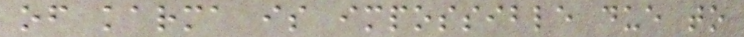of karma is impossible due to
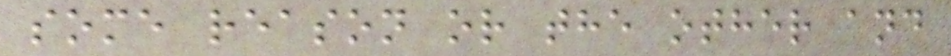some reason or the other and
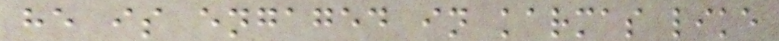he is engaged in karmas like
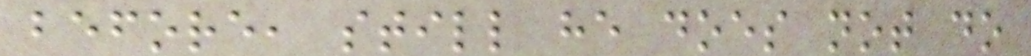before, still he does not do
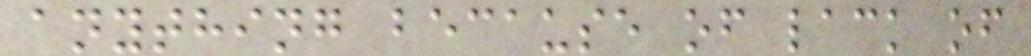anything because of lack of
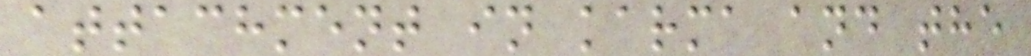attachment in karma and the
